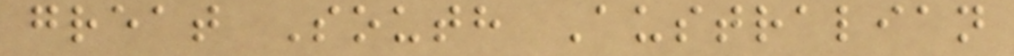great South Australian
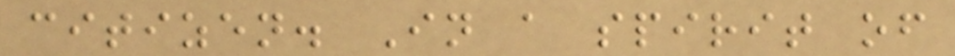citizen. In a spirit of
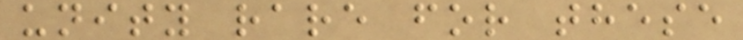unity rare for these
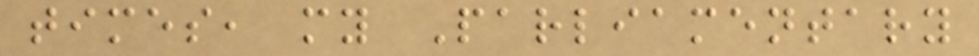times, my Parliamentary
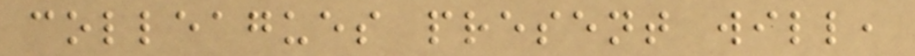colleagues present will,
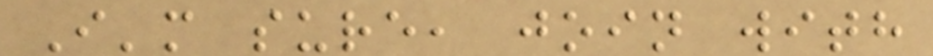I'm sure, join with
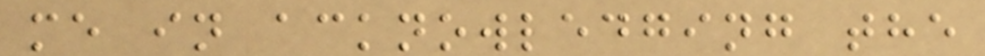me in acknowledging the
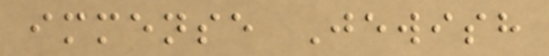immense Jewish
